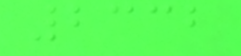2332
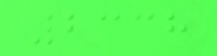2338
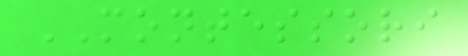MONTESSORI
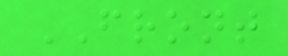FRONT
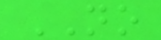NO
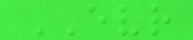EVR
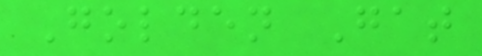Golden Gat
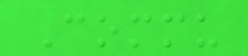Commu
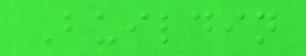Buildin
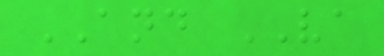AND VA
